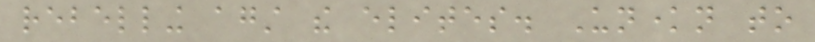rebelling against the elites. Unknown to
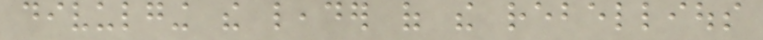divulging the leader of the rebellious
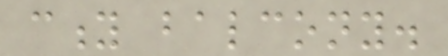city balcony.
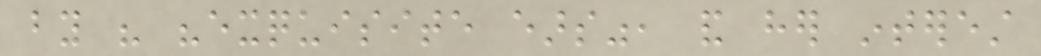by his "exquisite ears", and her interest
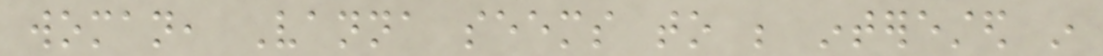woman, Vanna seems to be interested in
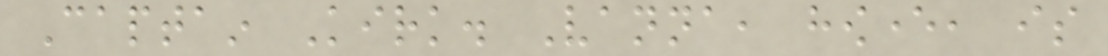Captain Kirk. Vanna, however, is
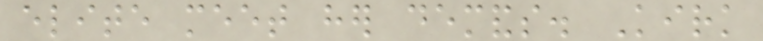elite meet her demands. Kirk
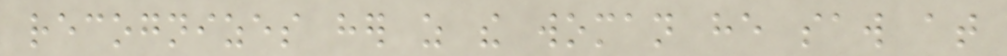recognizes her as the woman he saw at
